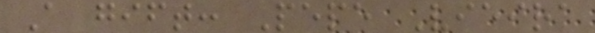A gift: Pepe Vieira
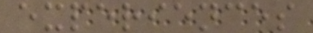experiences
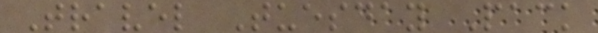Travel Tuesday Pack
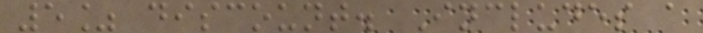5% discount. Includes a
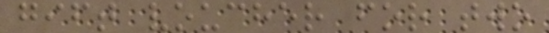gift voucher for two
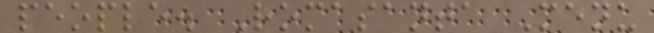people. Romasanta Menu
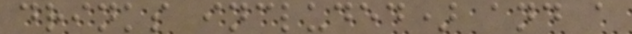drinks included) and a
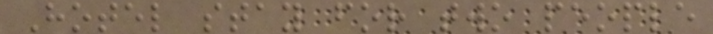Hotel stay for two people
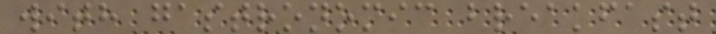with gastronomic breakfast
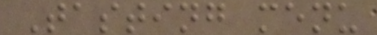Tasting menu
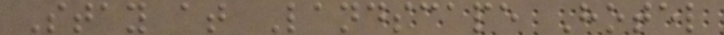Stay at Landscape Hotel
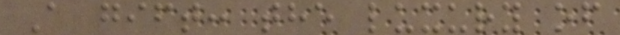A gift: the luxury of
